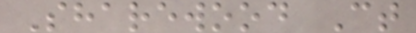Sharewood Ct
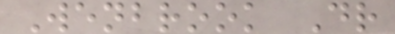Wenbrook Dr
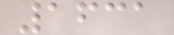1631
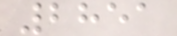2851
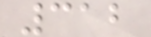312
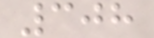308
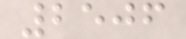2506
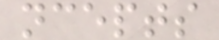ncepts
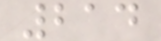214
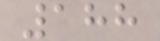188
